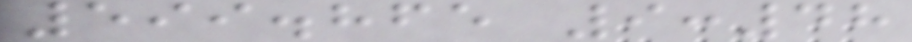599.865 9:48
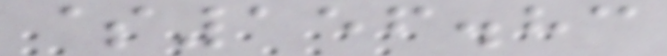$156.83
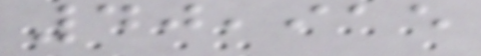40,915
